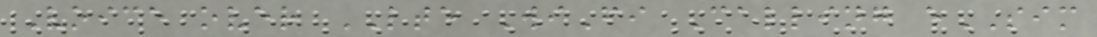Voice over LTE WiFi Calling eSIM
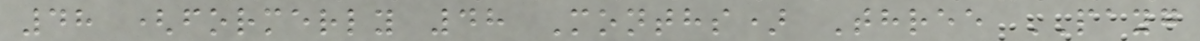48 (formerly 48 Months) Three PAYG
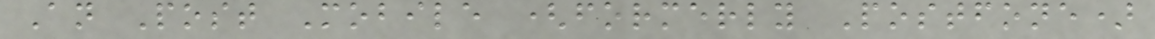An Post Mobile (formerly Postfone)
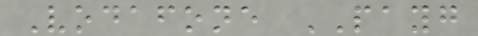Vodafone PAYG
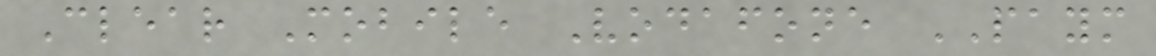Clear Mobile Vodafone PAYM
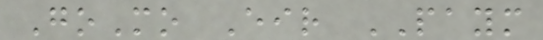GoMo Eir PAYM
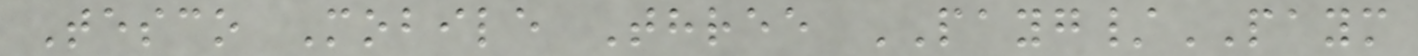Tesco Mobile Three PAYG/PAYM
